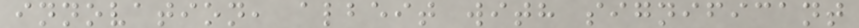innovation, albeit with significant
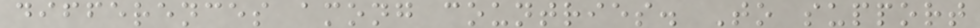differences among countries. To support
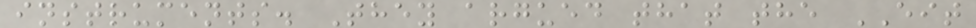instruments. They argued that the EIT
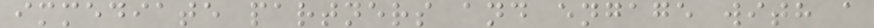immediate partners and engage with a
